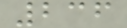236
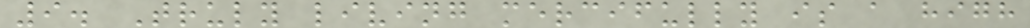9. Truly living mercifully is a high
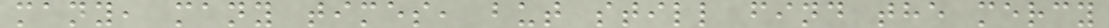many, many times, but still find the mercy
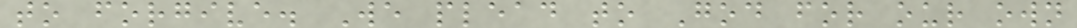to forgive. We plead to God for our own
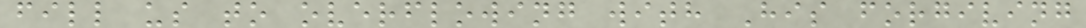fill us to overflowing with His forgiving
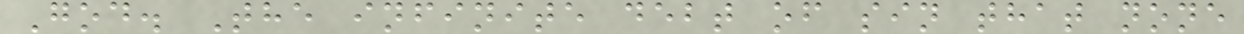God. The infinite debt of sin that none
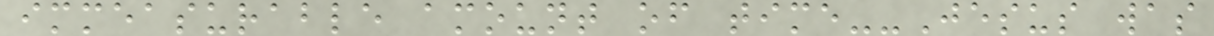immeasurable amount of time--Jesus was
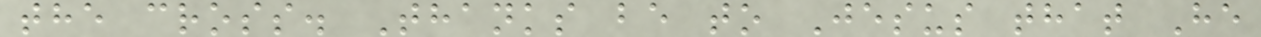the cross. Thanks be to Jesus that He
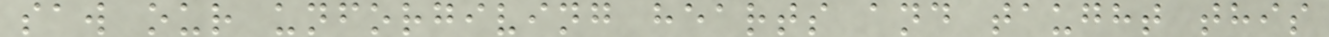saw our unforgiving hearts and taught this
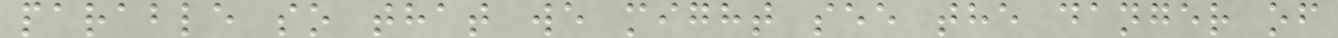parable so that we might see the danger of
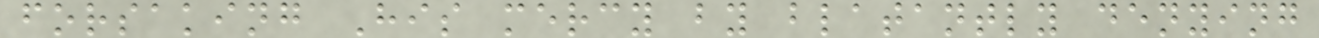forsaking His mercy by blatantly denying
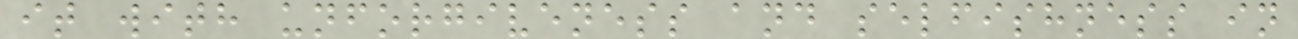it with unforgiveness and selfishness in
